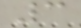3
